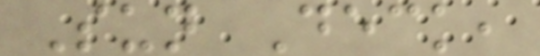Sun Deck,
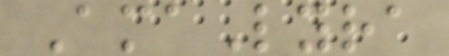AmaLyra
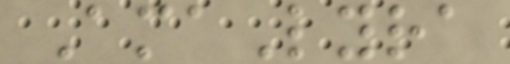AmaLyra
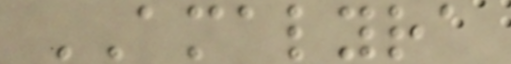AMALYRA
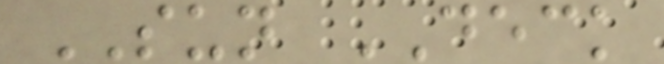SUN DECK
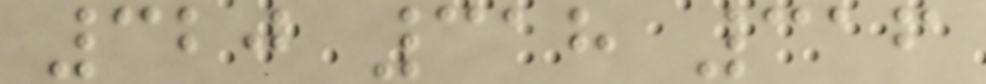320 318 316
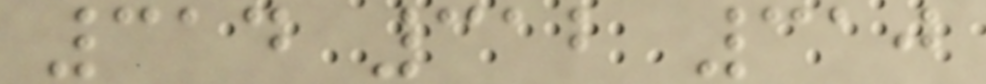314 312 310
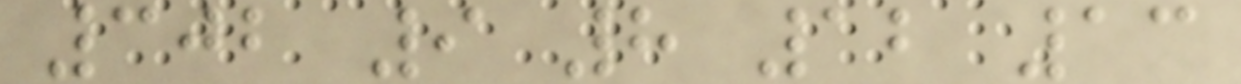302 9 8 12 13
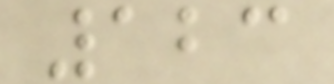123
